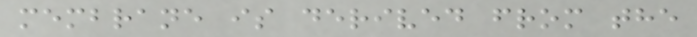membrane is derived from the
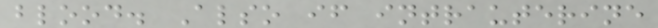blood. Also if intrauterine
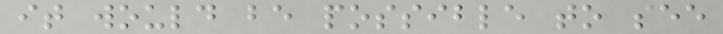it would be possible to see
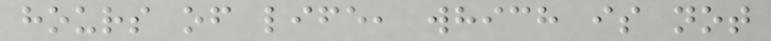hours of life, which is not
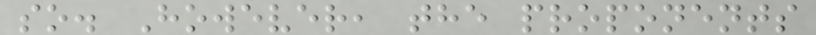so. However, the proponents
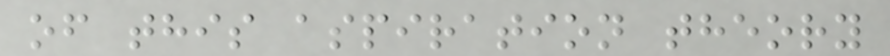of this aspiration theory
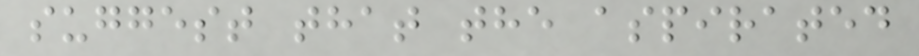suggest that the aspirated
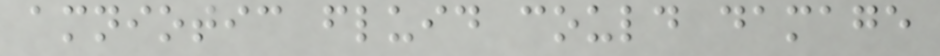amniotic fluid could damage
